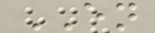EN
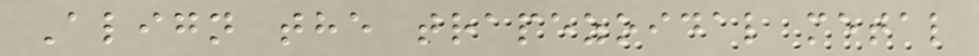Align the trapezoidal metal
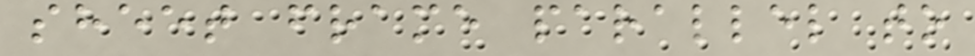sheet frame parallel to
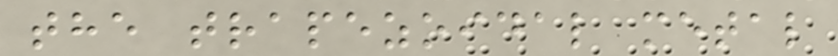the trapezoidal metal
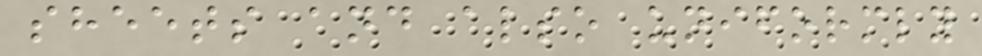sheets and also uniformly
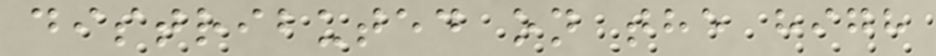distributed on the high
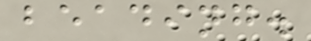beading.
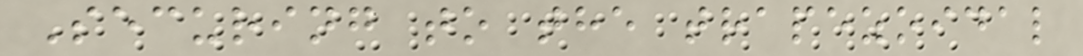Securing to the trapezoidal
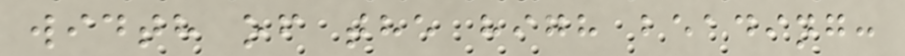width of the high beading:
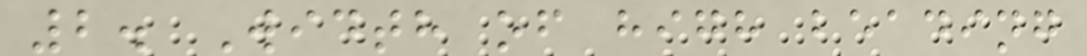2. Width of high beading
